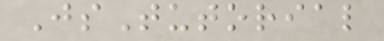JsTutorial
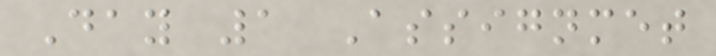Day 1 Assignmet
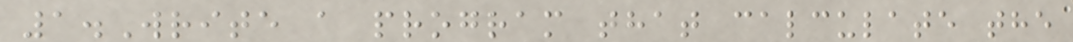1.Write a program that calculate the
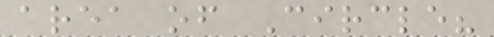area of Circle?
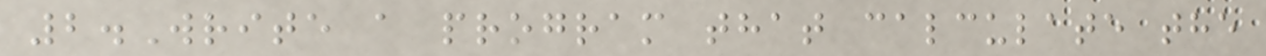2.Write a program that calculate the
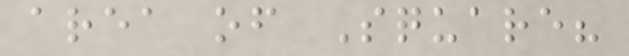area of Square?
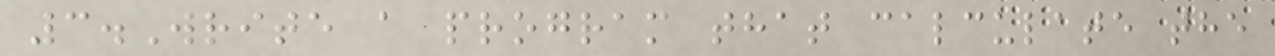3.Write a program that calculate the
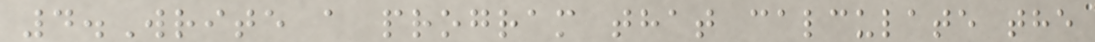4.Write a program that calculate the
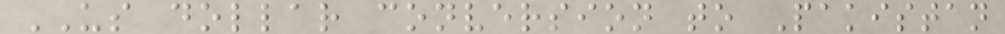US dollar conversion to Pakistan
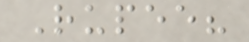Rupee?
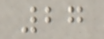27
